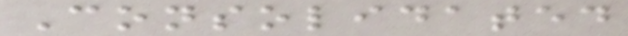Consolidated
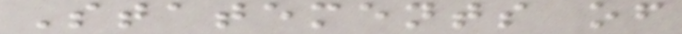Statements of
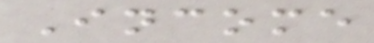Income
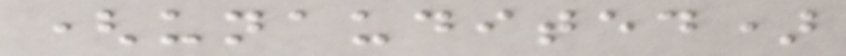(unaudited)
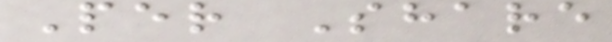Per Share
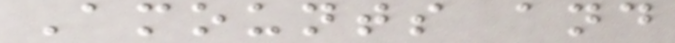Amounts and
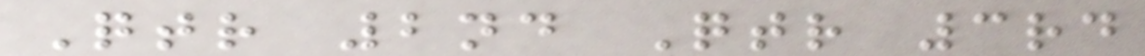Qtr 2nd Qtr 3rd
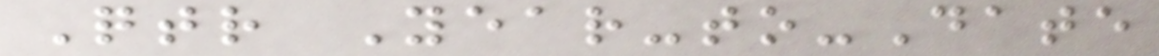Qtr Year-to-Date
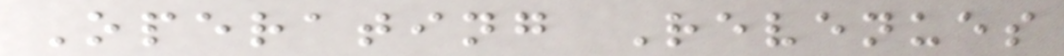Operating Revenues
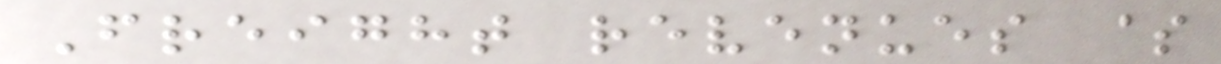Freight revenues $
